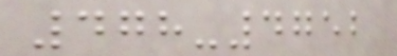478-4752
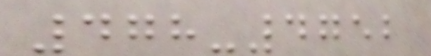478-4752
